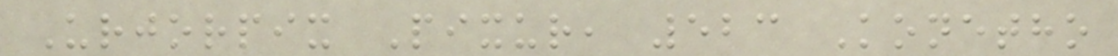Urjorpix Pixur, 523 Konetho
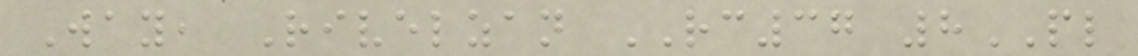Way, Rivelzan RC37 8PL
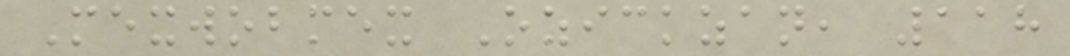Mexwobmex Ozickzan, 118
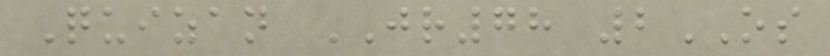Quizan JR78 2OS
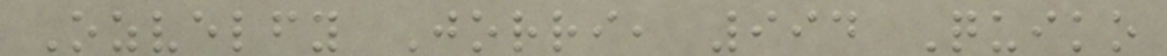Ozvelfy Jorri, 994 Quiko
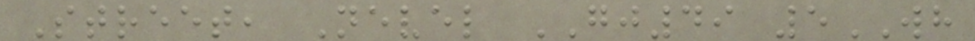Street, Nevel GJ49 5WH
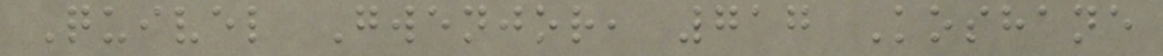Quivel Gwenjor, 717 Koshane
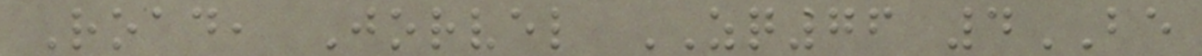Road, Jorvel ZQ76 4BE
